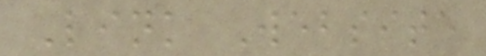Link Website
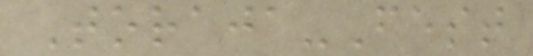Toraja-Fest
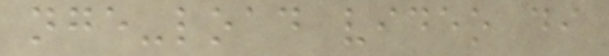nge-load video di
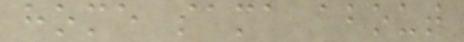home sama about
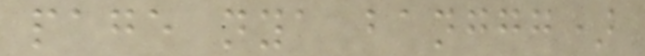page nya banggg)
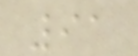91
